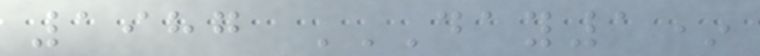1987 DAY1*
